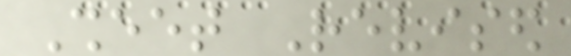Sheet Revised
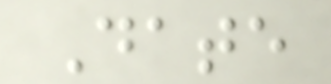Date
